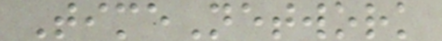TimeNetwork
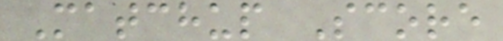Matchup Score
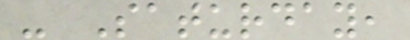- Saturday,
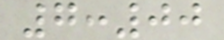7:00
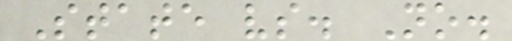State vs. No.
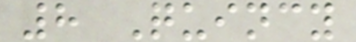8 Quincy
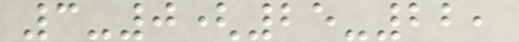3-0(25-22,
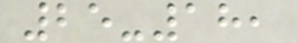25-18,
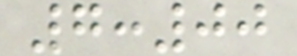7:00
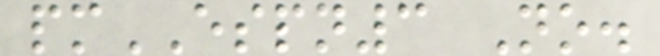pmESPN3 No.
